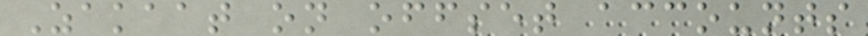Zakaat on offset accounts
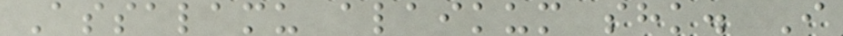Assalamu alaikum shk. I
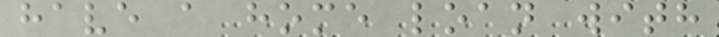have a home loan with
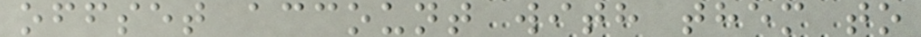offset account with them to
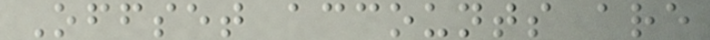Offset accounts are
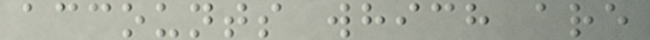accounts which are
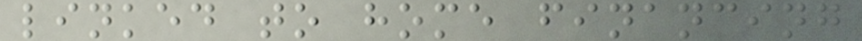linked to home financing
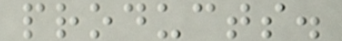products.
